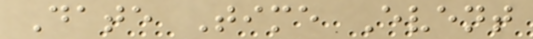Date Time Event
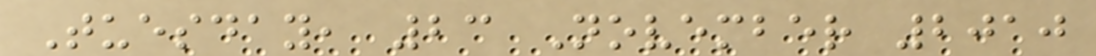Tuesday, 23 November 2010
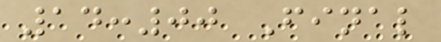14:00 Final
